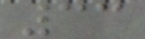33
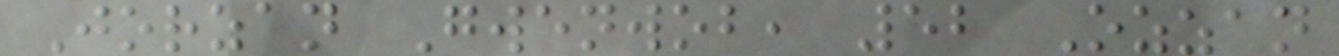Jorzan Gwenwob, 52 Ozzan
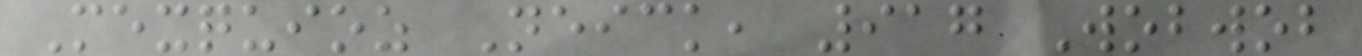Mexquioz Neick, 917 Wobwob
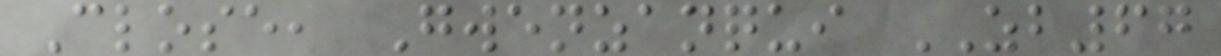Close, Gwenzanqui ZB67
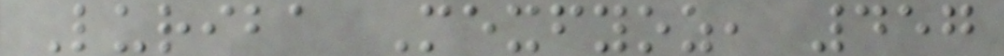Luriba Mexfyoz, 457
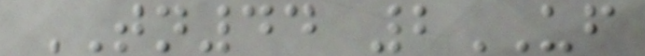TN44 2UF
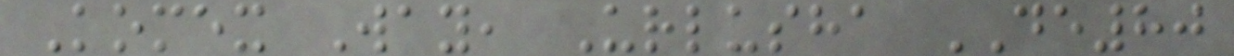Komex Way, Urlusha DE80
